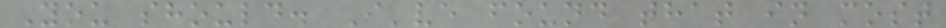You should. I've found that in most
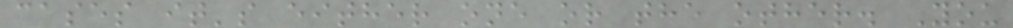cases it's either one or the other. You
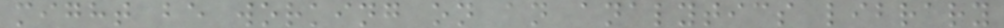might be working on an analytics library
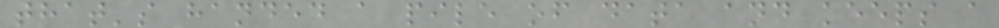that's handed a pile of data and keeps a
